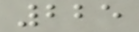225
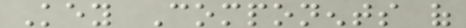Key Components of
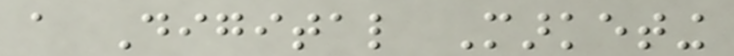a Digital Marketing
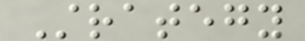Strategy
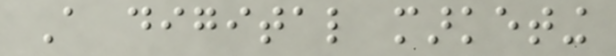A digital marketing
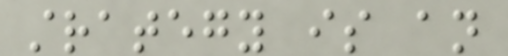strategy is an
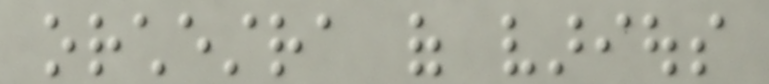orchestra of various
